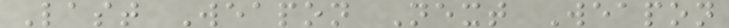Last Weapon Next Weapon
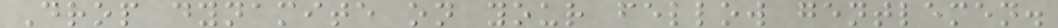Drop dynamite on your fellow gentlemen.
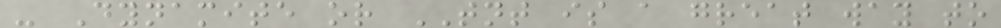- Dynamite or TNT is a great way to
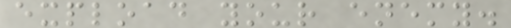expload your enemy.
